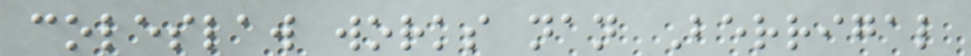coleslaw works nan Berrigal
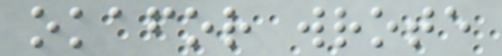okafor wrote
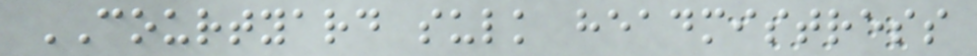COURTYARD sulk headmistress
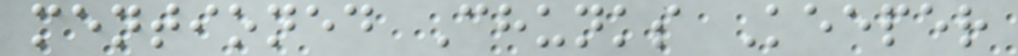mentioned Chunks Keeper
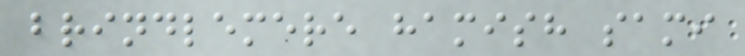brindlemere hamish sami
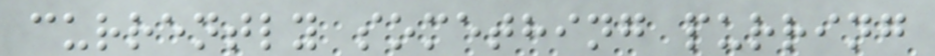currently something purring
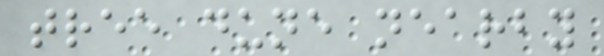tree dune nearby
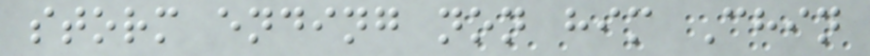storm ending non him Chin
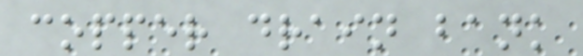copper drain bank
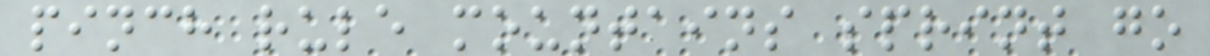pinch rule mountains sprint go
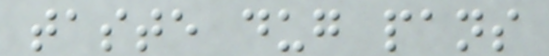taste dug pans
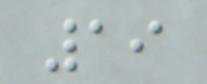19
